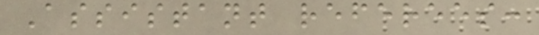Assistant referees:
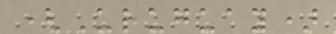(Uruguay)
